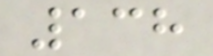138
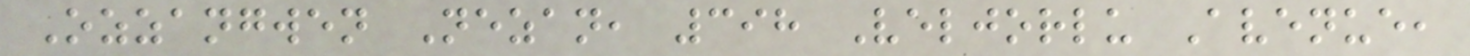Ozzangwen Nezan, 398 Veljorlu Avenue,
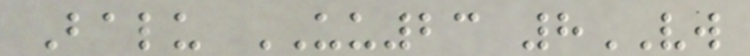Balu UU23 8VW
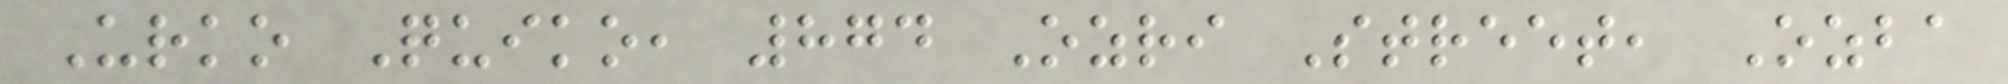Urko Quiko, 874 Ozri Street, Ozba
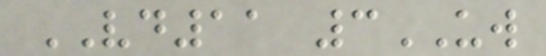VD11 3UW
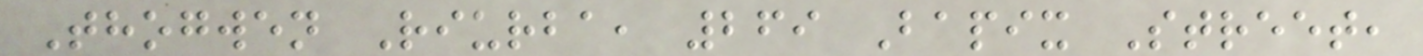Thogwen Riurba, 269 Bapix Street,
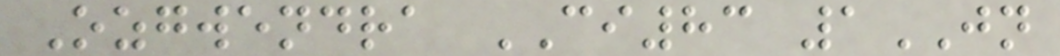Ozgwendra CI83 1JN
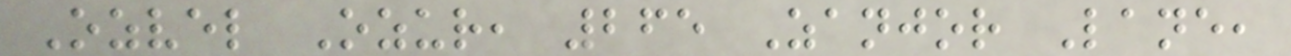Ozvel Ozur, 265 Zanjor Lane,
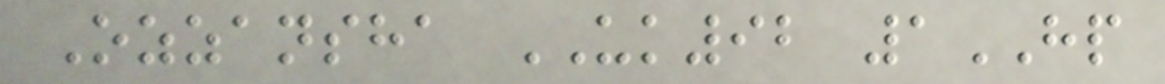Ozzansha UK92 1HP
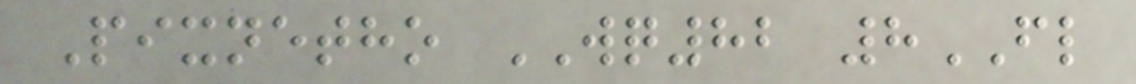Pixnetho WQ82 8FL
